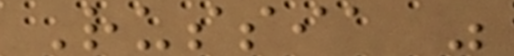Russia was
